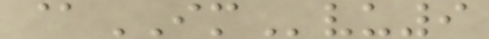@IMvu9
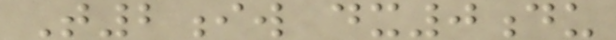T2iw dx0du
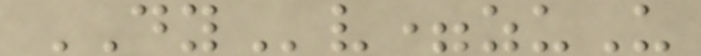DYv=zuU
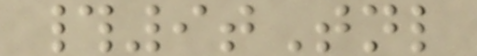#9tTnl
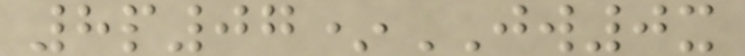8p07*JW0x
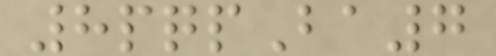8pqpBa7
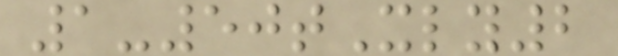1-50tXly2
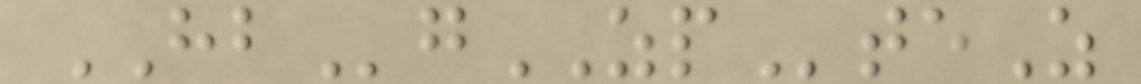HBgZPteZ
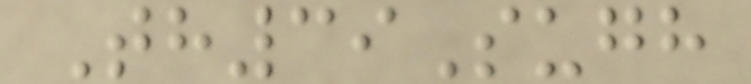Th39Sugh
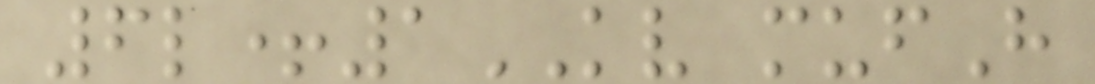6l+1KV mufH
